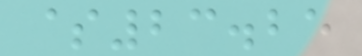$23.25
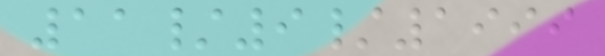11/9/1999
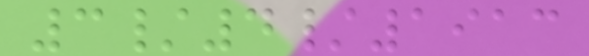3/4/1913
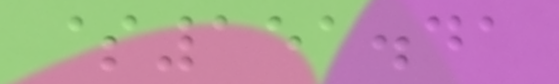$151.41
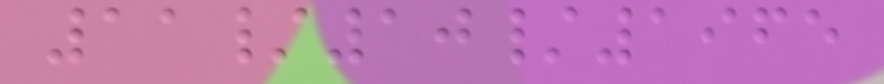11/10/1965
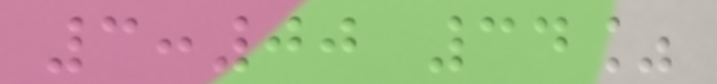3:00 34%
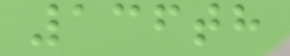136th
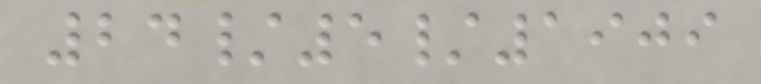24/5/1909
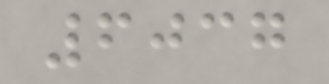6037
